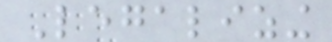Legalizing
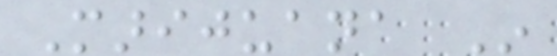Marijuana In
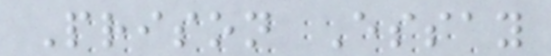Prison Essay
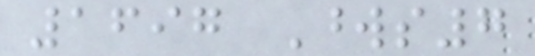1697 Words7
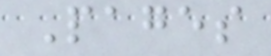Pages
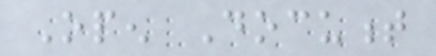Open Document
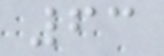63
